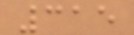315
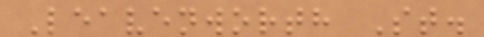Leavenworth St.
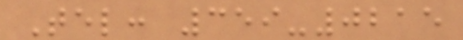Tel: 359-0215
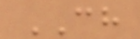CH
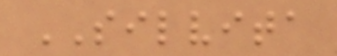SILVITA
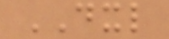DXL
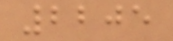2205
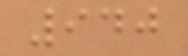940
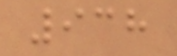938
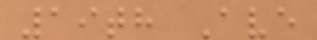19th Ave
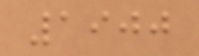1900
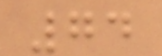74
